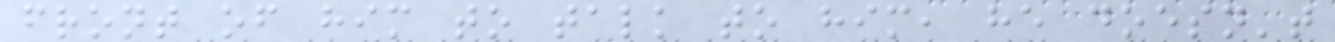front of him to talk to him, he doesn't
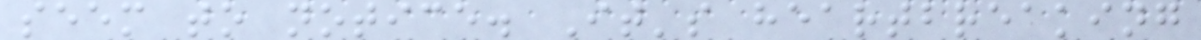seem to notice. It's heartbreaking
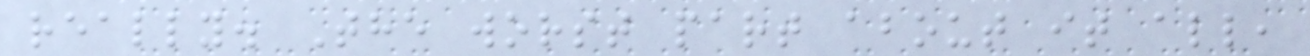really. The worst part about it all,
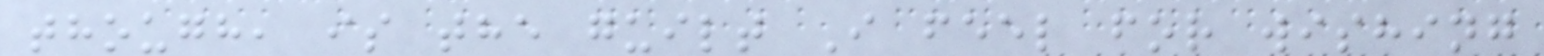though, is the guilt I feel for wishing
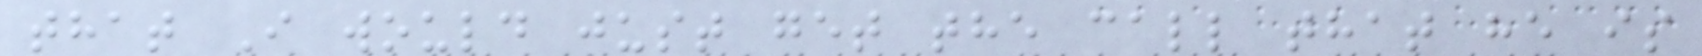that I would just get the call that he is
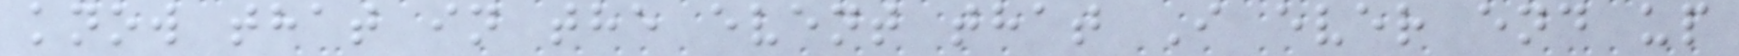know that in the event that I ever end up
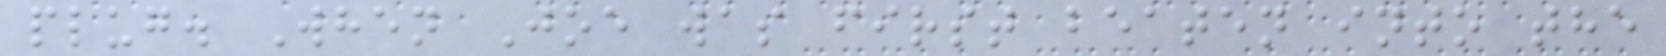plug. When Joe was first beaten into the
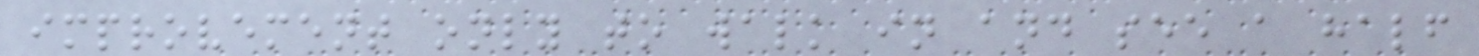improvement only to walk in and see a half
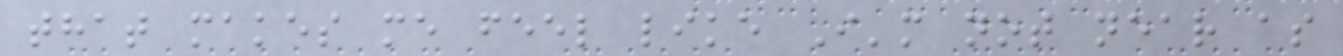that makes me feel like I'm not near as
